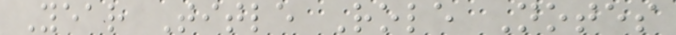Year Title Role Notes
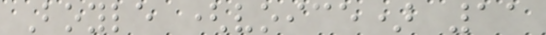Boyle (voice) 11
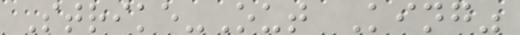Strike-Out King"
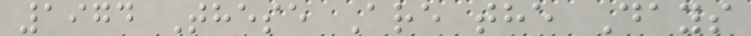1974 These Are the Days
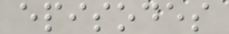episodes
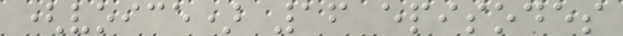(voice) 16 episodes
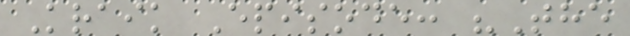Kraik Episode: "The
